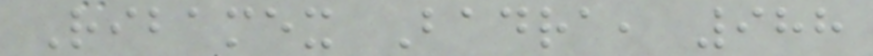Ribamex Badra, 988
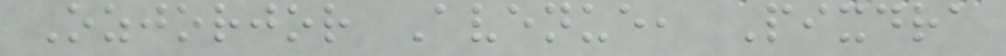Ozjorjor Avenue, Pixdra
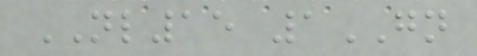NL15 1GN
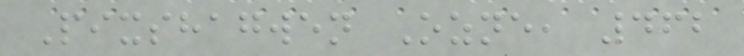Pixshagwen Ozne, 462
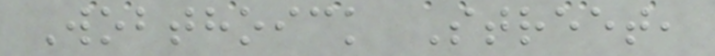Wobthoick Street,
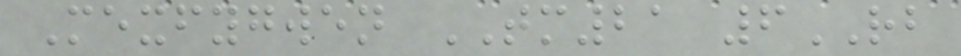Mexfygwen TM21 6RB
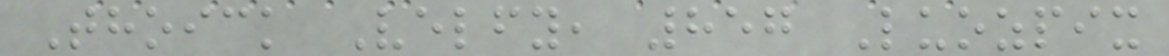Thoick Velfy, 857 Luozpix
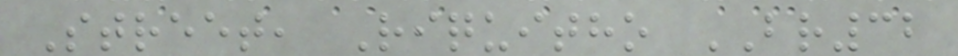Street, Riquitho BR32
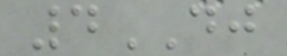4DJ
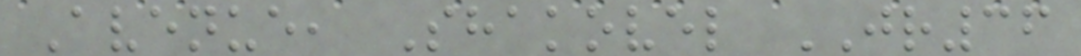Avenue, Shakovel JR36
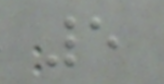5
